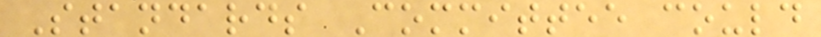Standards Committee could
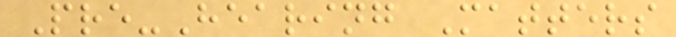Pre-Hearing Matters
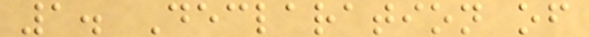1. Declaration of
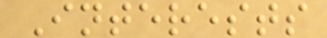Interests
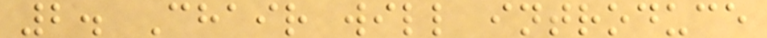2. Chair will introduce
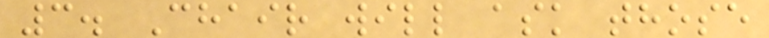3. Chair will ask those
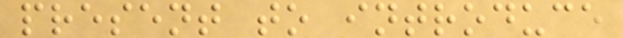present to introduce
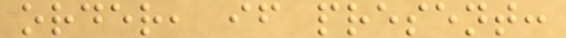order, if present:
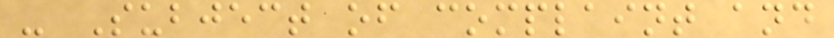- Subject of complaint and
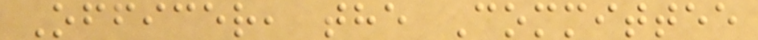Officer, the Committee
